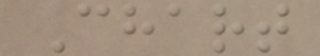Chart
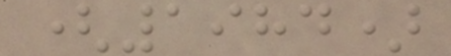(1984)
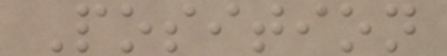Position
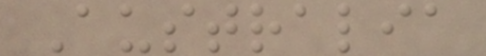Australia
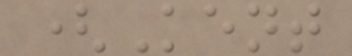(Kent
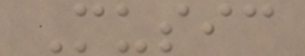Music
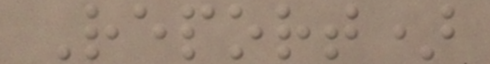Report)
